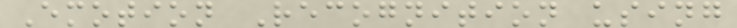Emotion Recognition using
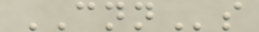CNNs
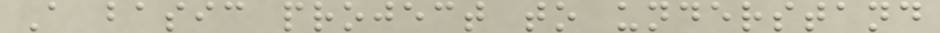A basic project to understand
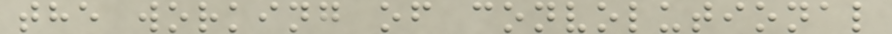the working of convolutional
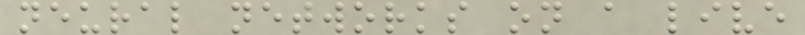neural networks on a live
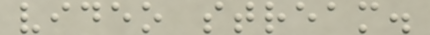video stream.
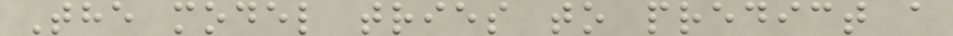The model tries to predict a
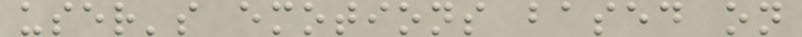user's emotions based on
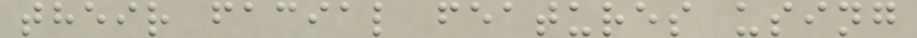their facial features using
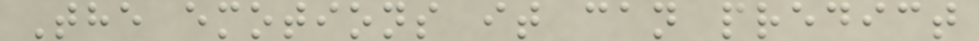The emotions it can predict
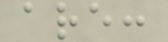are:
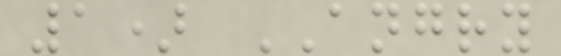1) ANGRY
